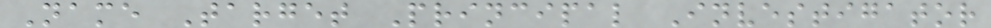Name Target Principal Investigator
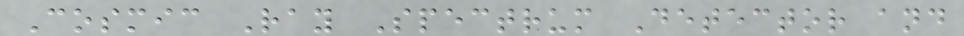Cosmic Ray Spectrum Detector and
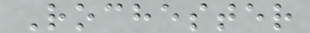Rochester
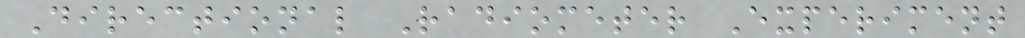Directional Radiometer Experiment
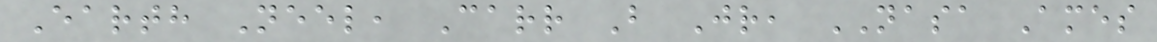Earth Neel, Carr B Jr, NASA Ames
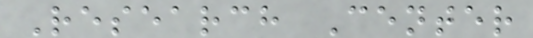Research Center
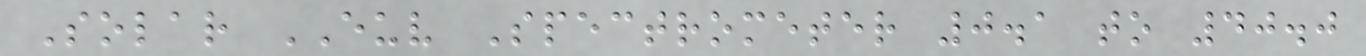Solar EUV Spectrometer 0.1 to 40.0
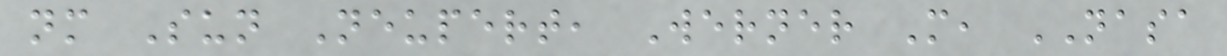nm Sun Neupert, Werner M, NASA
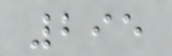295
